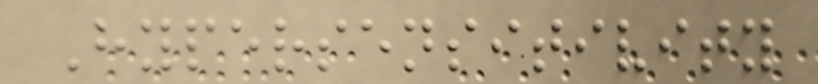Hypersensitivity
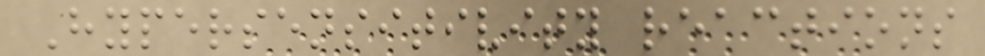Hypersensitivity reactions
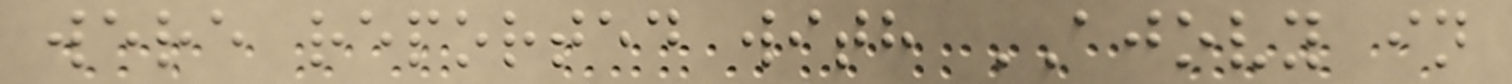were reported with AJOVY in
